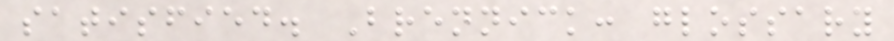satisfied. Brennick: glossary
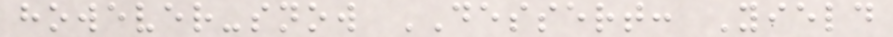however-snow DESSERT: Yield
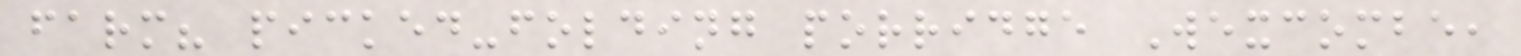farm? picked-folding porridge Wexcombe,
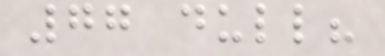77 dull?
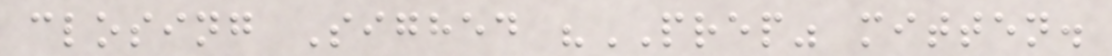closing Sighed "PREP" mitten.
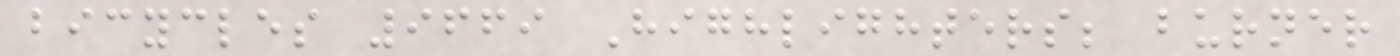bicycles 9669 Highlighters; burner
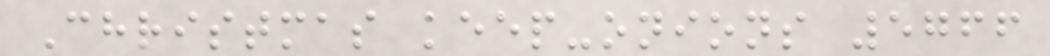Christmas keep-onions 5766
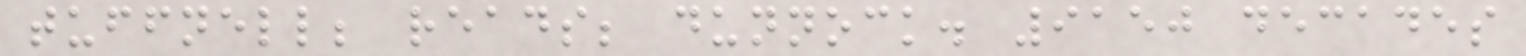tuffnell; reads; dunnock. 9150 decades
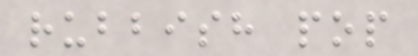rubbish pop
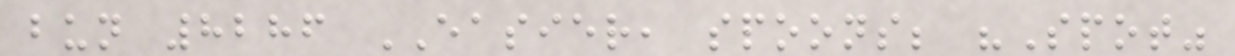bun 8286 EASIER, spoons; "Spot"
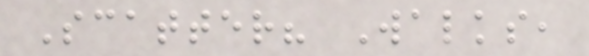Scatter? Walks,
